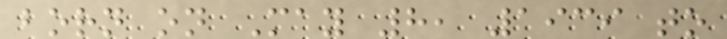born on May 8, 1939 to
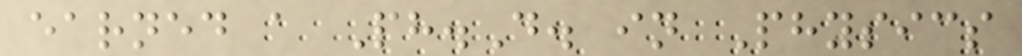earned a Ph.D. in Physics
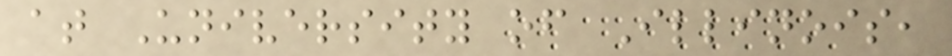at University of Illinois,
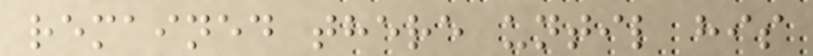remained there until his
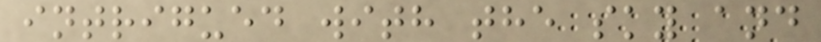intrigued with the sky and
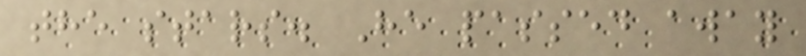the stars. He passed away
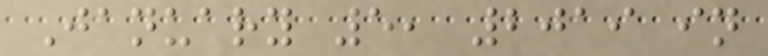January 5, 2019 in
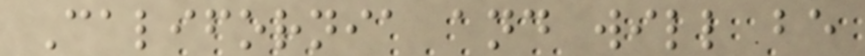California and will be
